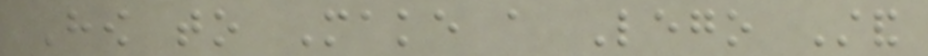How to Make a Lego Stand
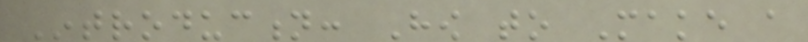Introduction: How to Make a
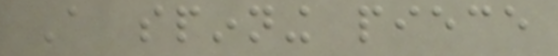A spinning piece
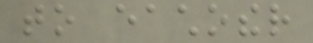to eachother
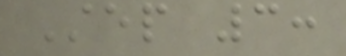Step 3:
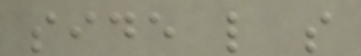side like so
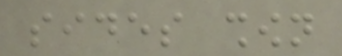sides shown
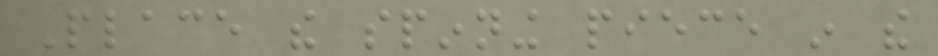Place the spinning piece in the
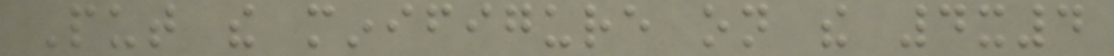Put the minifigure on the 4x4
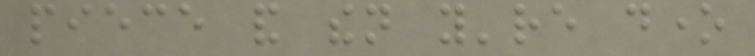piece and then you're done
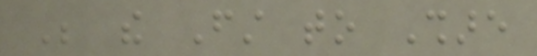Be the First to Share
